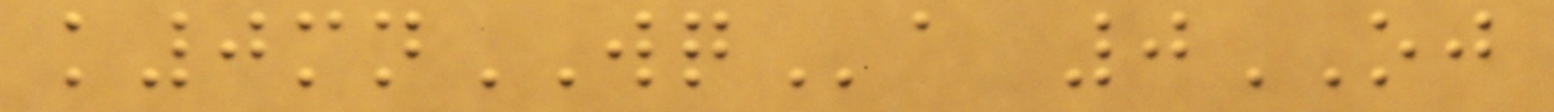k0mnWQa 0OJ
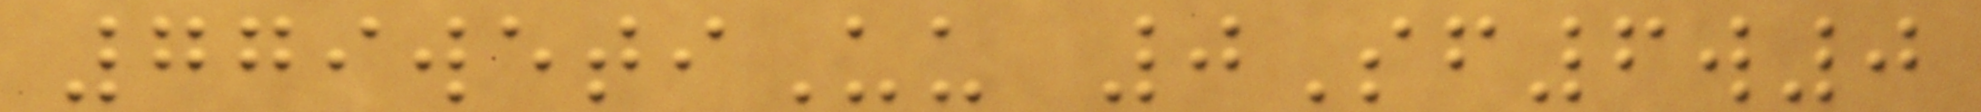779wetiUu 0Sf6w0
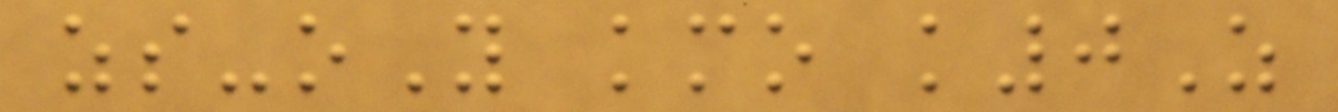zs-oY kmo k0Z
